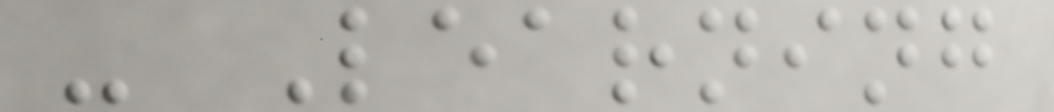- Learning
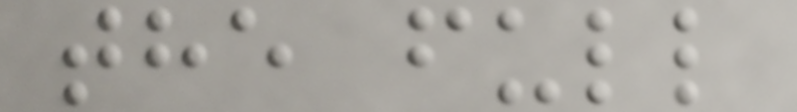the full
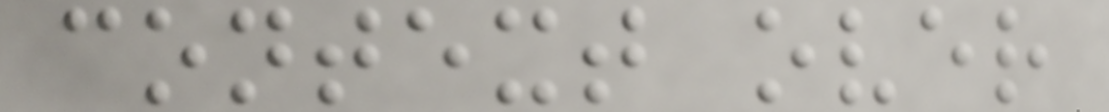context over
